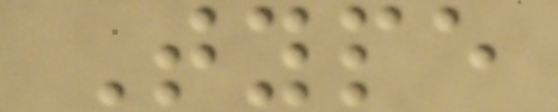Type
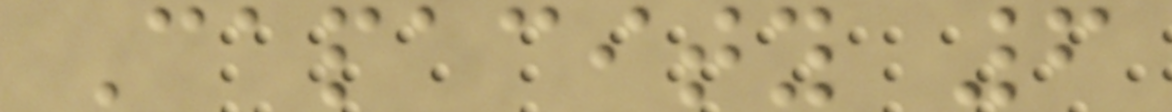Capacity 6
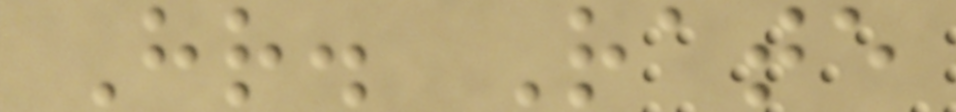Hr. Rate
